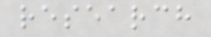research
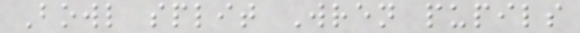Bowl split Wren pupils
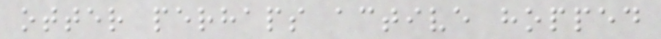otter perhaps active hopped
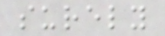surely
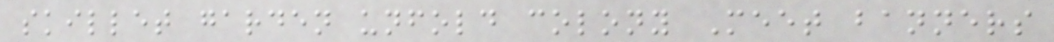skillet garden unfold colony Meet banners
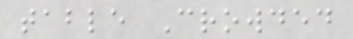table Crowded
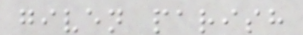given parish
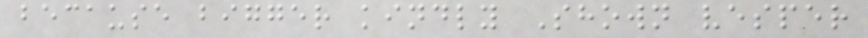because bigger kindly Shown vesper
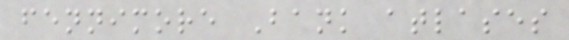fennimore Bank atlases
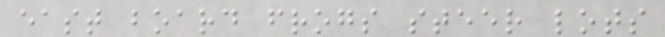east board frogs steer lots
